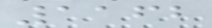1162
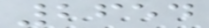2654
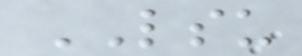LSU
